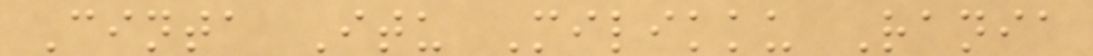Cinta Itu Milikku Rania
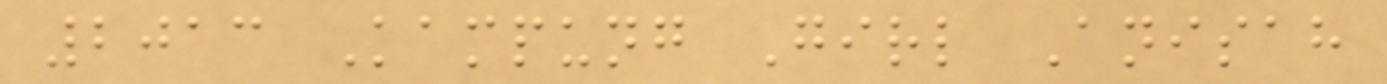2013 Kampung Girl Anisah
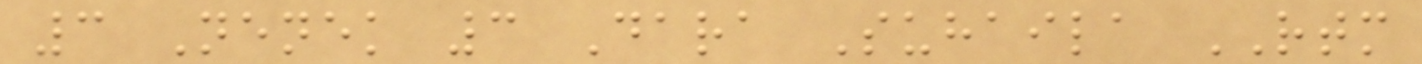3 Nenek 3 Dara Suhaila RTM
